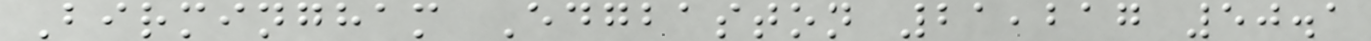Birmingham Edgbaston 21,217 50.1
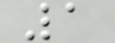1
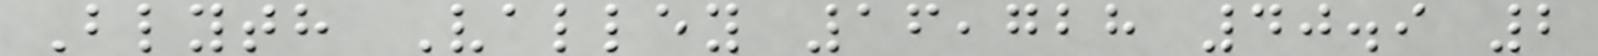Blyth Valley 16,728 40.9 2
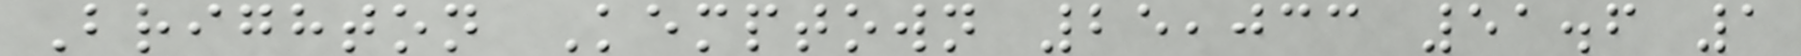Brighton Kemptown 25,033 51.6 1
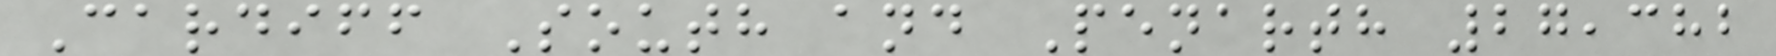Cardiff South and Penarth 27,382
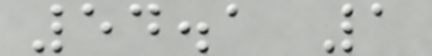54.1 1
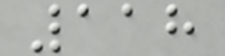118
